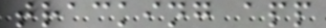tracking app
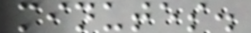minutes.
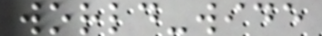world-wide
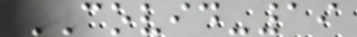COVID-19
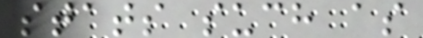stats such as
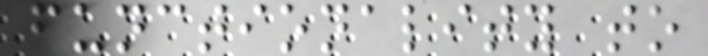functionality to
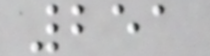251
